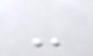-
